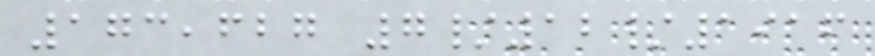173,627 7/12/1916
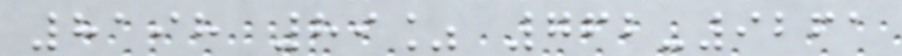8198 89% 762-9261
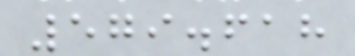579.618
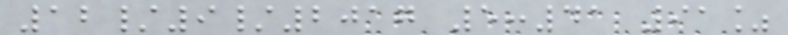12/9/2017 5:41 91%
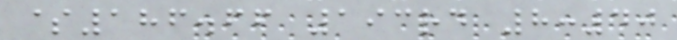$186.66 193rd 8:40
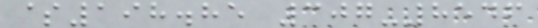$198.85 307-8546
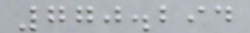770.294
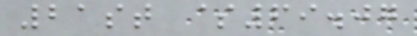21st $69.07
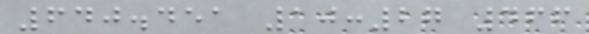640.451 10:27 466
